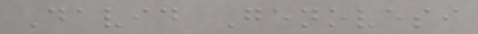David Genovesi
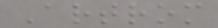Artrom
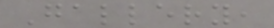Gallery,
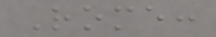Rome:
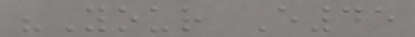"Your E45
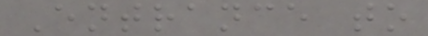Entrance to
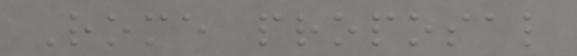Rome proposal
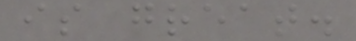is great.
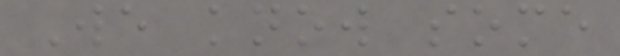We know some
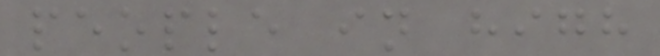people in high
